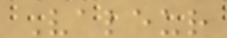Valeur
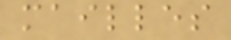mailles
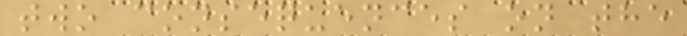two consequences on the
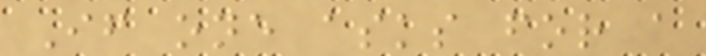If one asks for a
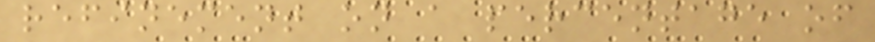refinement on a percentage of
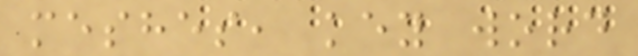meshes, key word
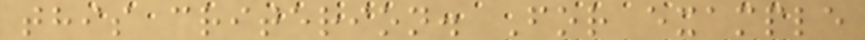this criterion. For example
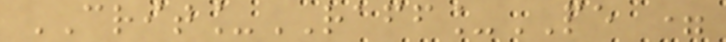CRIT_RAFF_PE =
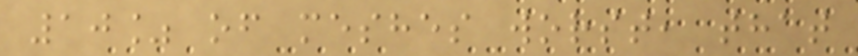10% of meshes worst, that
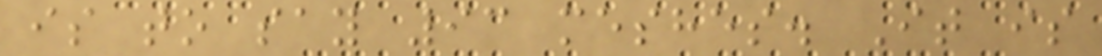is to say 93 meshes. It is
